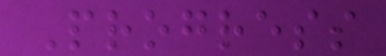Progress
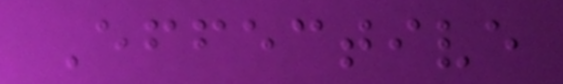Effective
